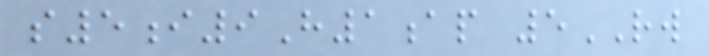s5i9H1ap 5RW
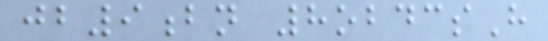jb9bn 8obdcsH
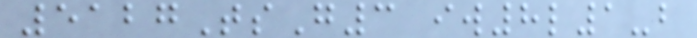5127TsG3 iw8l1-b
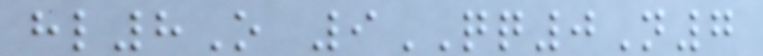hl8O 9QQ0N7
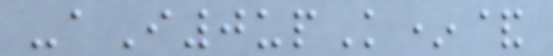-aI0upK*&
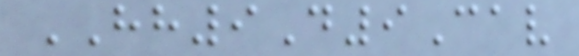HH9D9Cav
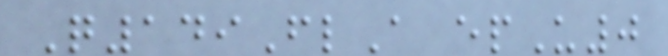Q149FlA epU0
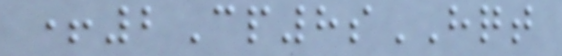+2Cp8sHQT
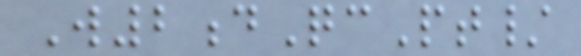W2dQcPt/
